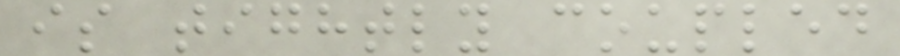is tightly coupled
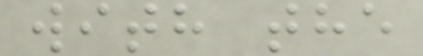with the
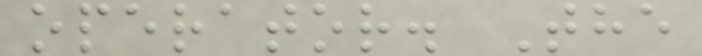operator. The
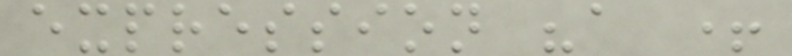expression "a +
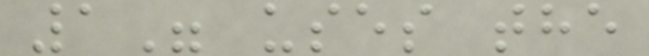1" uses the
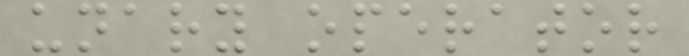unary operator
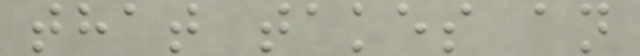that takes an
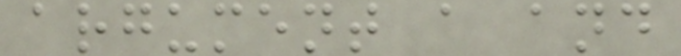argument a and
